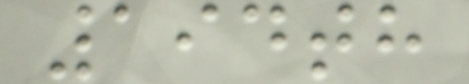194th
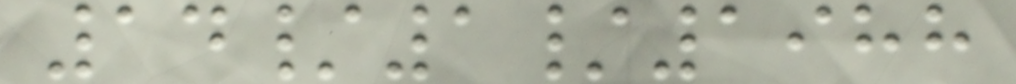14/1/1988
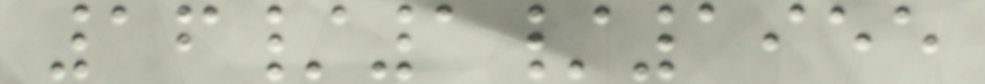16/1/1955
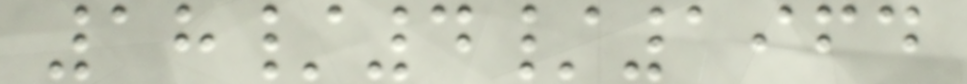18/4/1964
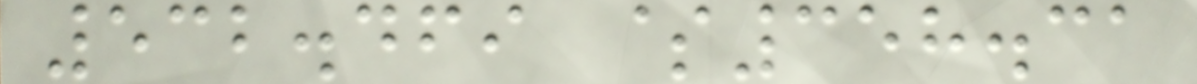532.469 $358.31
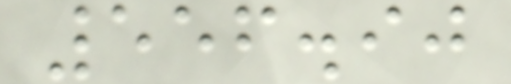556.90
